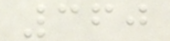360
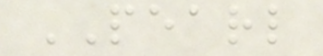PEARL
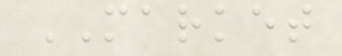MARKET
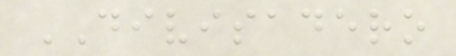DIVISADERO
